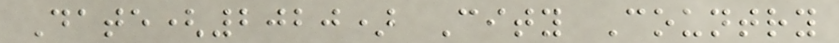Date(2020) City Country
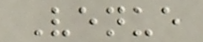Venue
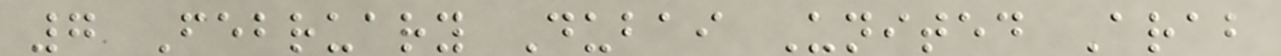7 February Dubai United Arab
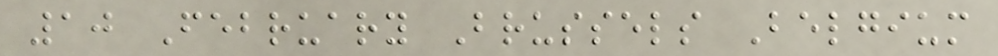10 February Brussels Belgium
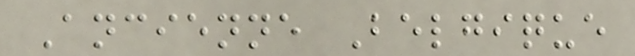Ancienne Belgique
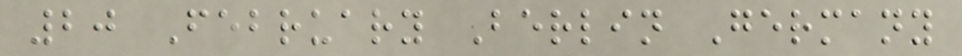20 February Berlin Germany
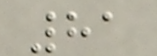81
